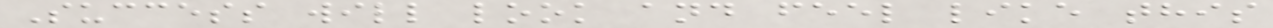Success will look and feel like this
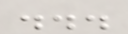...
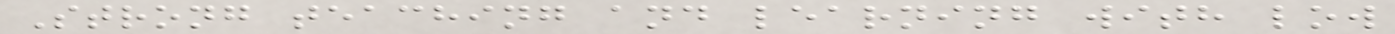Strong teaching and learning with low
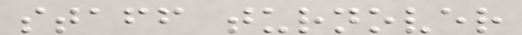staff turnover
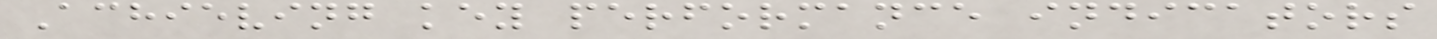Achieving key performance indicators
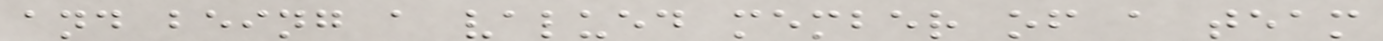and being a valued member of a team
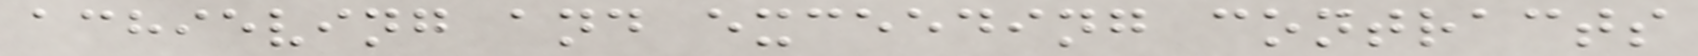achieving and exceeding contracts
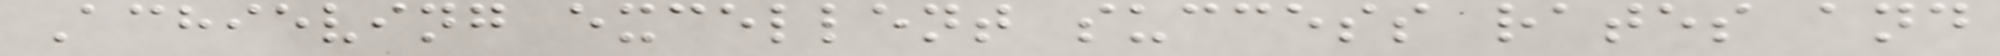Achieving excellent success rates and
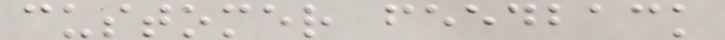customer feedback
